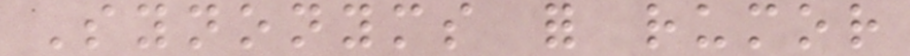Synonyms for rumor
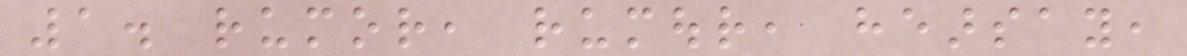1. rumor, rumour, hearsay,
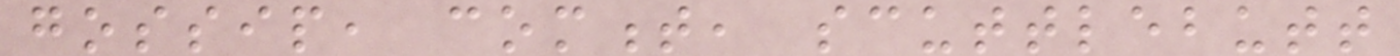gossip, comment, scuttlebutt
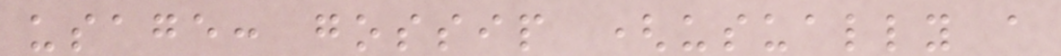usage: gossip (usually a
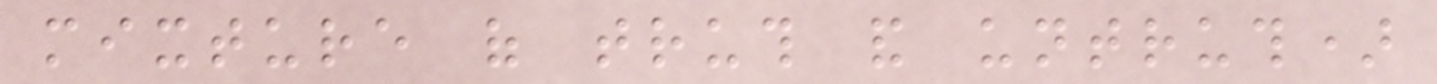mixture of truth and untruth)
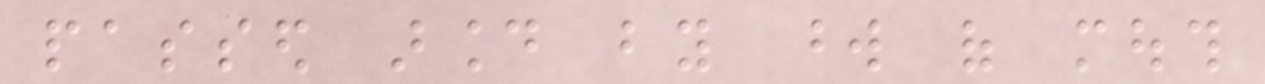passed around by word of mouth
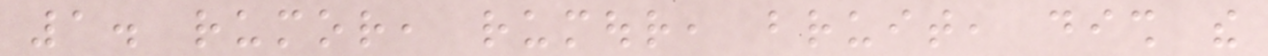1. rumor, rumour, bruit, dish the
